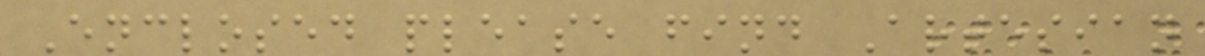Enclosed please find Artesian
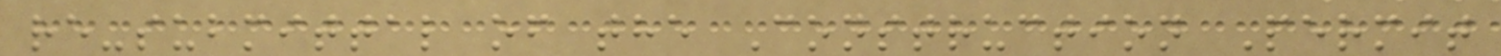re-submittal of the Construction Permit
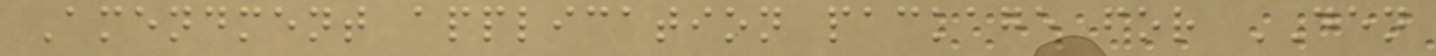Amendment application package for DEN
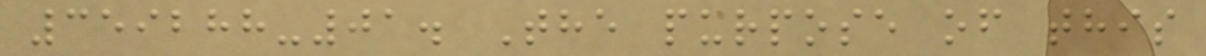359288-01. The purpose of this
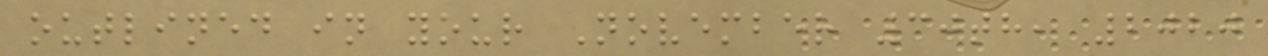outlined in your November 30th, 2020
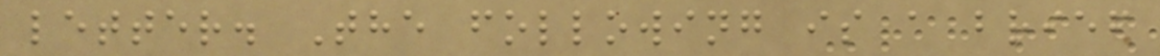letter. The following is a brief
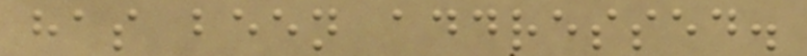has been addressed.
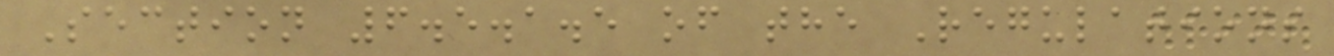Section 6.5.1.5 of the Regulations
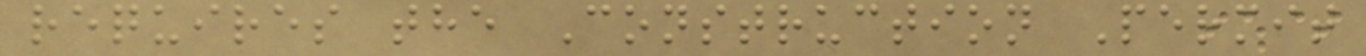requires the Construction Permit
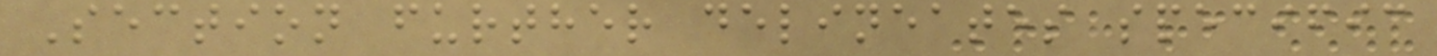Section further delineates specific
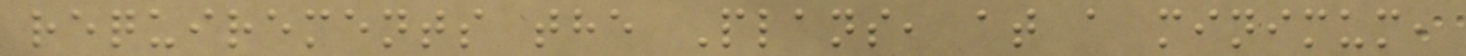requirements the Plans, at a minimum,
